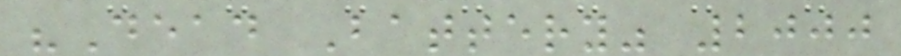"Dead Battery" 2000
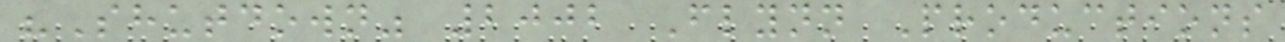"Shutdown" 2002 Flynn Productions
